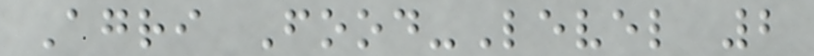Agri Food-Level 2
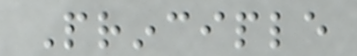Principle
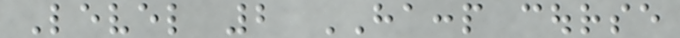Level 2 HACCP course
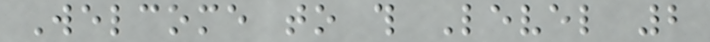Welcome to this Level 2
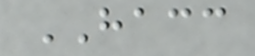HACC
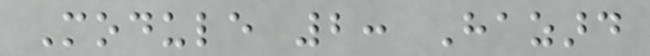Module 2: Hazard
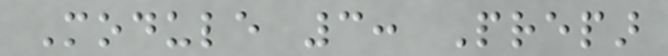Module 3: Prepar
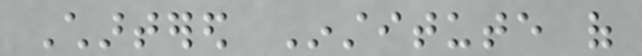Chartered Institute of
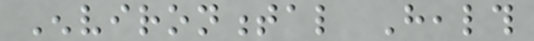Environmental Health
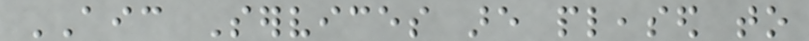AIC Services are pleased to
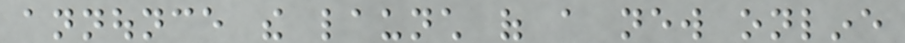announce the launch of a new online
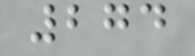274
